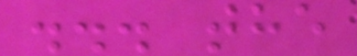... the
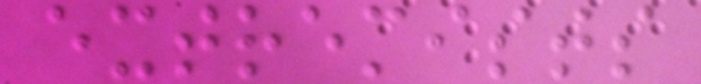extremists
